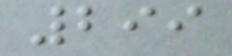299
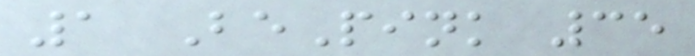1 BePink 35
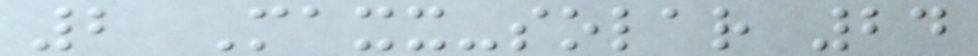2 Maxx-solar 24
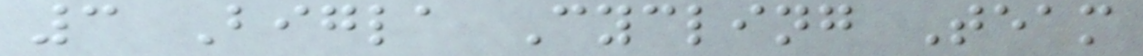3 Bigla Cycling Team
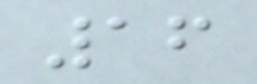16
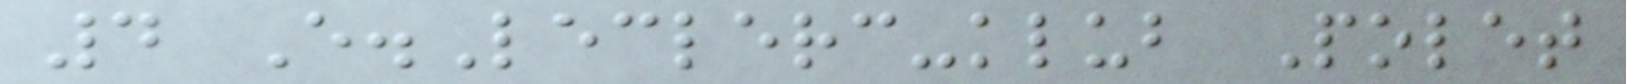4 E.Leclerc-klub Polet
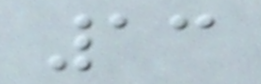13
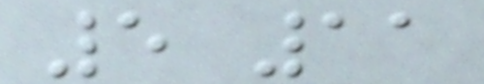5 11
